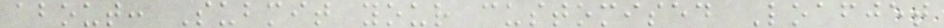about: Submit your customised Loafjet
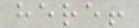here!
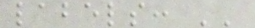labels: ''
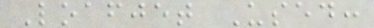Loafjet Used:
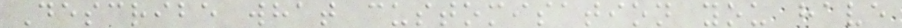Describe what customisation you have
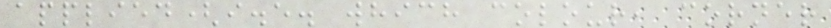applied(i.e. which colour, corner
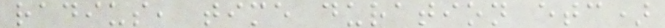radius, time duration etc)
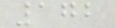172
